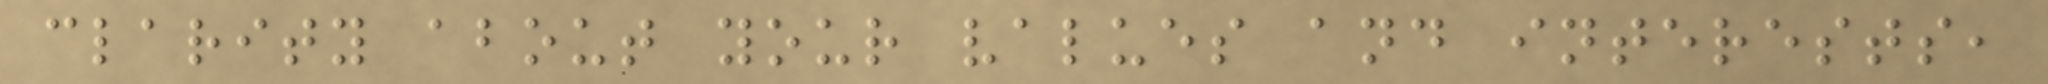clarity about your values and interests,
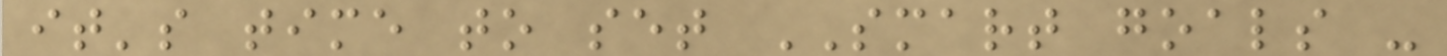it's time to set SMART goals -
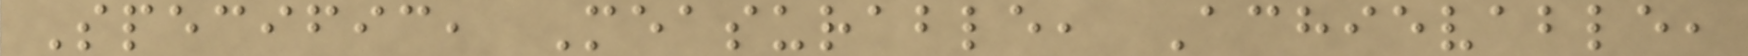Specific, Measurable, Achievable,
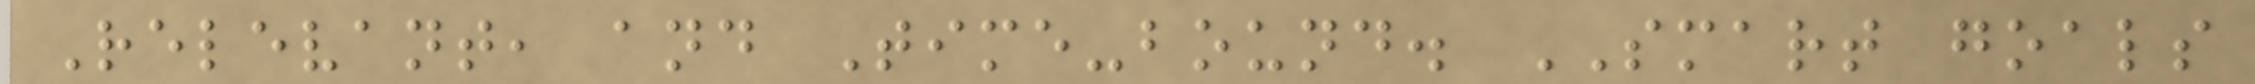Relevant, and Time-bound. SMART goals
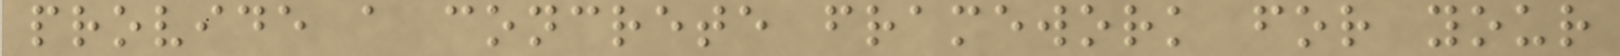provide a concrete framework for your
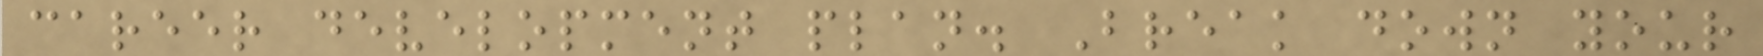career development plan. Break down your
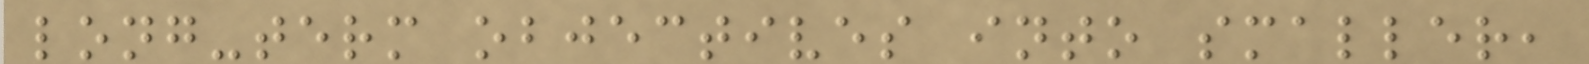long-term objectives into smaller,
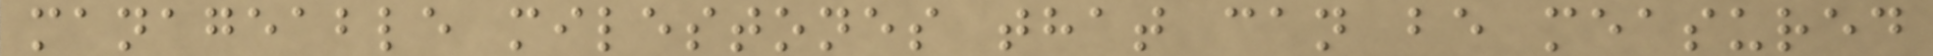manageable milestones that can be measured
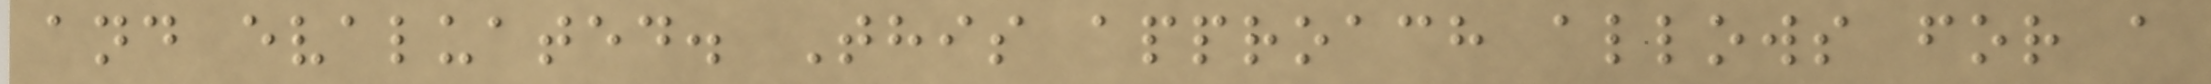and evaluated. This approach allows for a
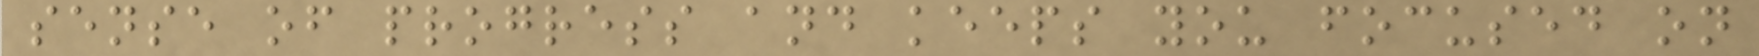sense of progress and keeps you focused on
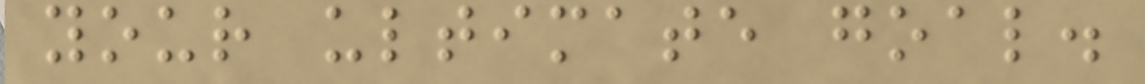your ultimate goal.
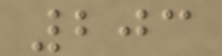203
